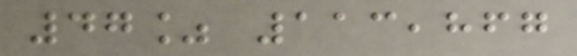47% 113,867
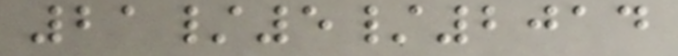21/5/2014
